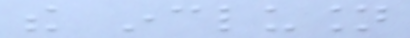the inclusion
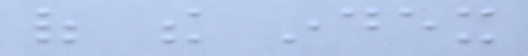of the index
